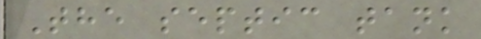The septic tank
